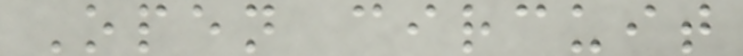Open circuit
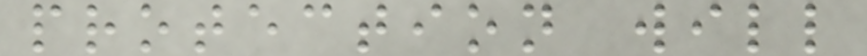protection will
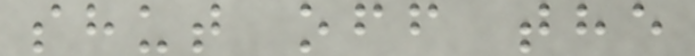shut off the
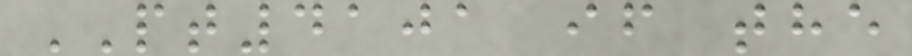PT4101 if the
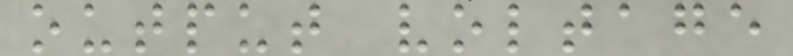output voltage
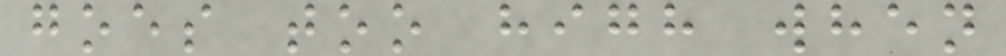goes too high when
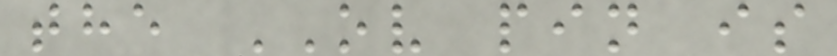the OV pin is
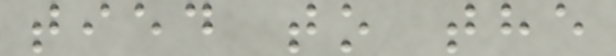tied to the
